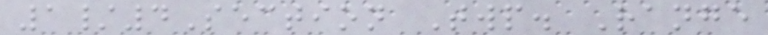1/4Section Twp. Range
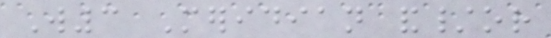W3 Meridian and/or
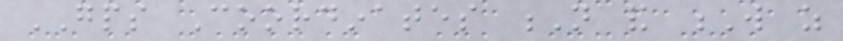GPS Coordinates N and W as
